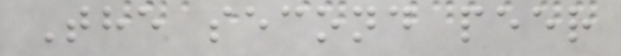The second peer
